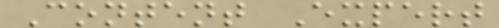Content Expert
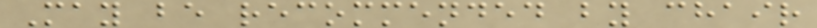May be recommended by chair
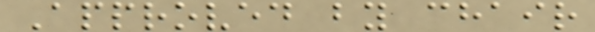Approved by chair
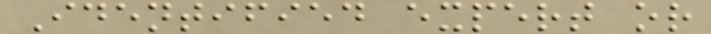Identified expert or
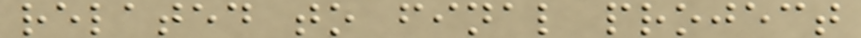related to final project
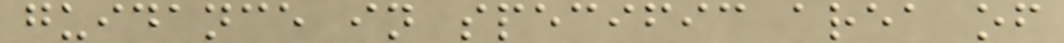guidance in specific area of
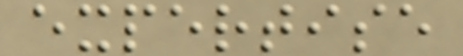expertise
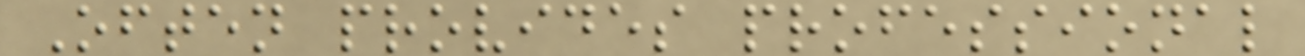Often provides professional
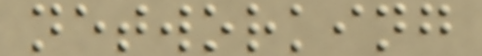networking
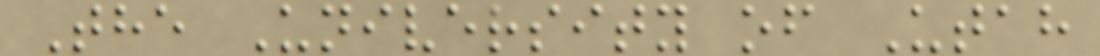The University of Utah
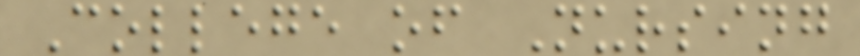College of Nursing
